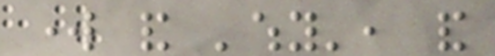work and 'why', and
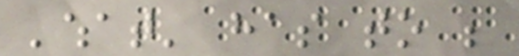'what' has to be
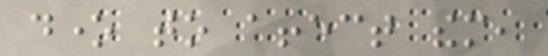done to affect them,
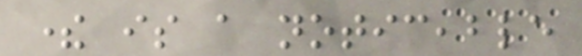there is a noticeable
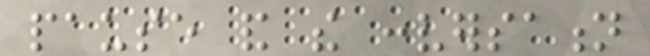pause and the conversation
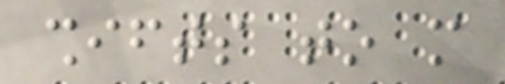shifts to more
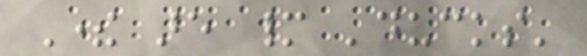There are many 'ducks'
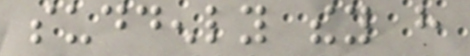suddenly they have
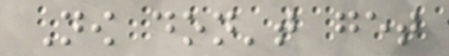Now don't get
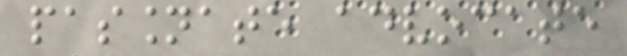passionate advocate
